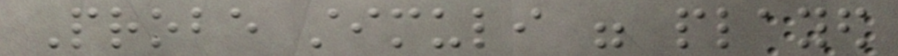Probe stimuli were played
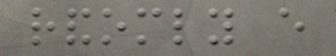randomly every
